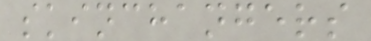skinchangers
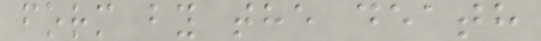form by the death
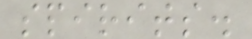spirits.
